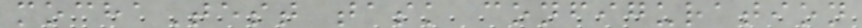mochaTest task configuration
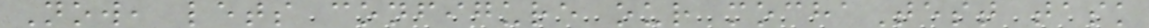Now, lets configure our mochaTest task
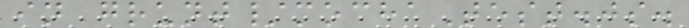in grunt/mochaTest.js.
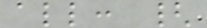all: {
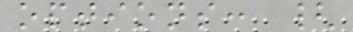options: {
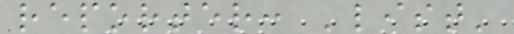reporter: 'list'
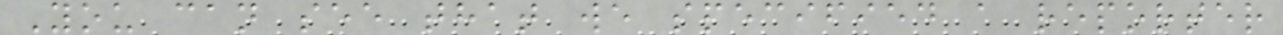You can see that we specified a reporter
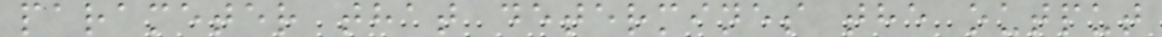parameter that determines the output
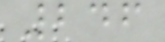246
